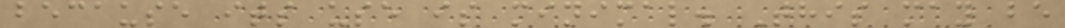because its use is minimal. This may be
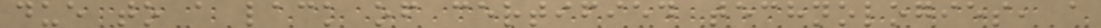due to a lack of certified technologies, a
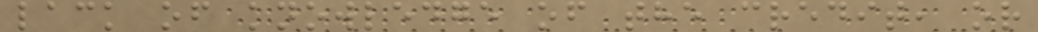lack of knowledge of the credit, or
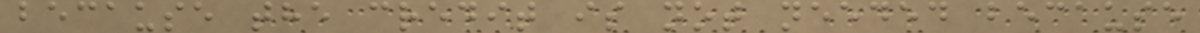because the credit is not needed because
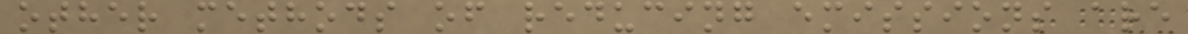other methods of reducing emissions are
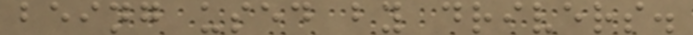being used by drivers.
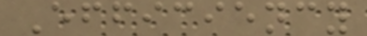Efficiency
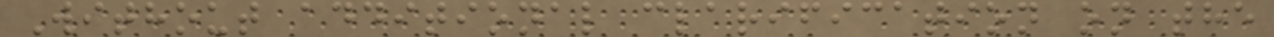Without additional clarification on the
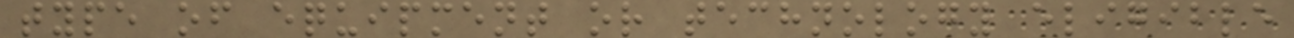type of equipment or technology eligible
